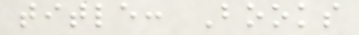title: Books
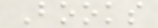Books
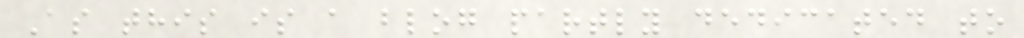As this is a blog partly dedicated to
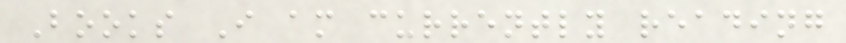Books I am currently reading
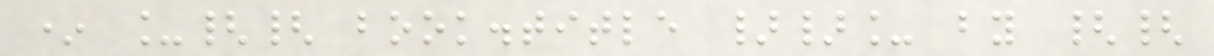* _{{ book.title }}_ by {{
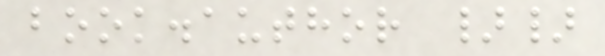book.author }}
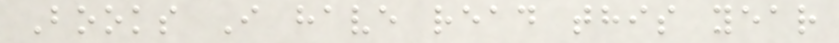Books I have read this year
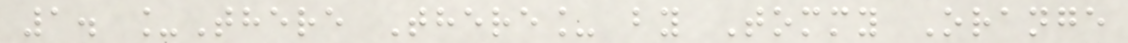1. _There There_ by Tommy Orange
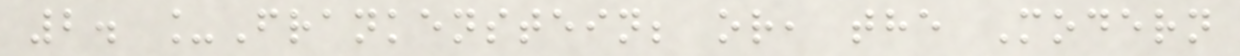2. _Frankenstein; or, the Modern
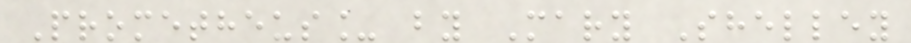Prometheus_ by Mary Shelley
